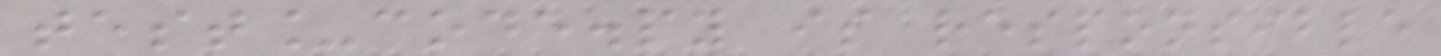test_code.py is responsible
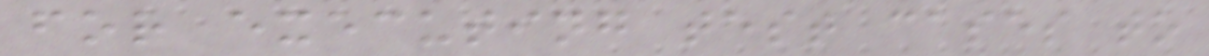for executing test cases to
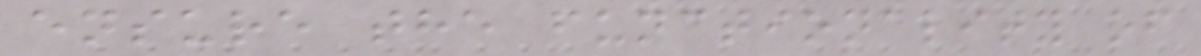ensure the functionality of
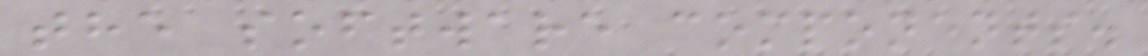the software components.
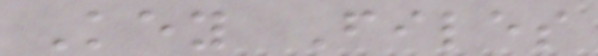Key Files
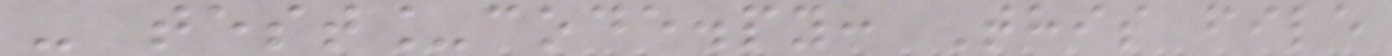- test_code.py: This file
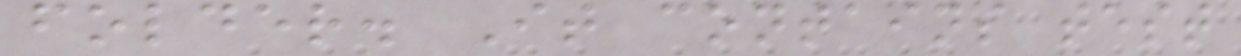folder. It contains test
